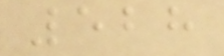528
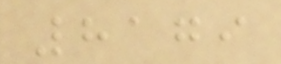8179
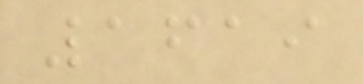1619
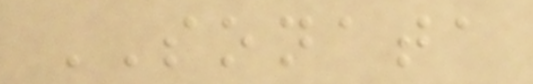SONATA
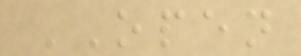OPEN
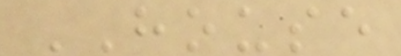HOUSE
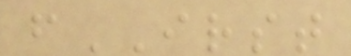fIRST
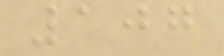107
